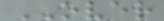OVER
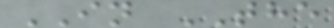IN THE
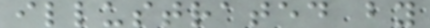illustrated by
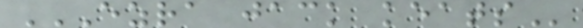EZRA JACK KEATS
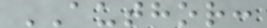AUTHOR:
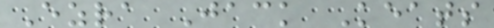Ezra Jack Keats
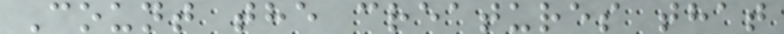Count the creatures that
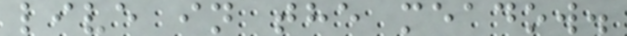live in the meadow.
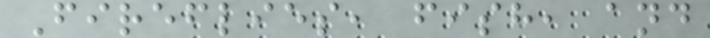Fireflies, fish, and
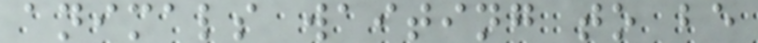animals waiting to be
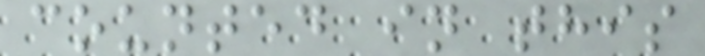counted in this
